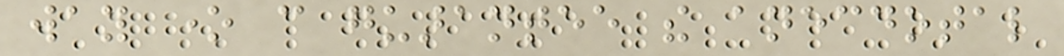way one can guarantee the anecdotal
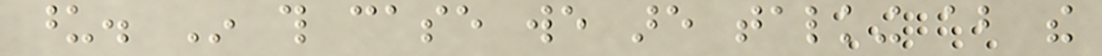upon. In this case we are talking about the
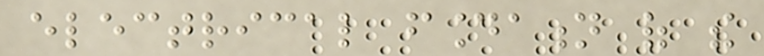electrical foundation of the
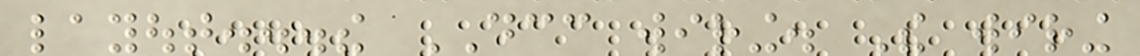layout...the DCC wiring. The wiring
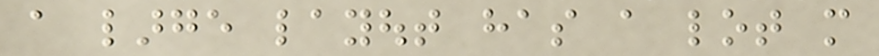a large layout has a lot more
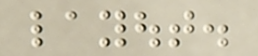layout.
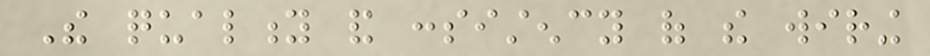The quality and consistency of the wiring
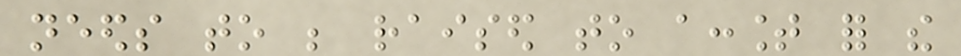needs to be raised to account for the
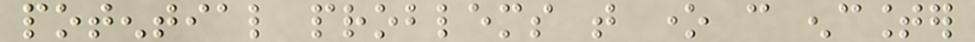potential problems that one can encounter
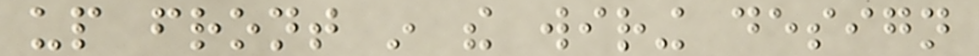up front in the wiring design
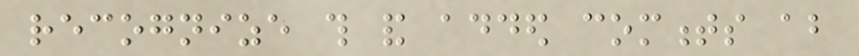recognize this and added comments about
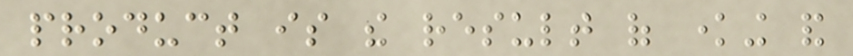product is the result of knowing and
